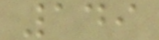149
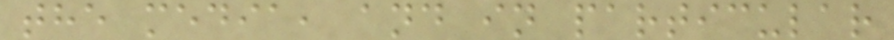the media, and in particular
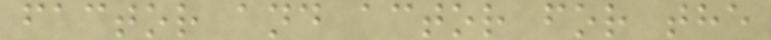factor and actor for the
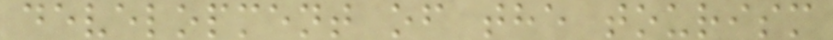development of the tourism
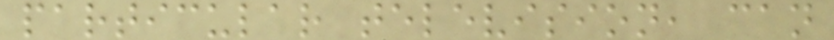particular television, can
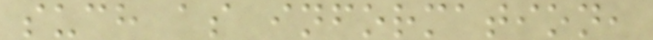such as information,
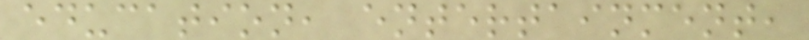education, entertainment,
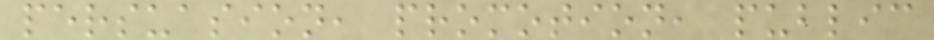persuasion, promotion, public
